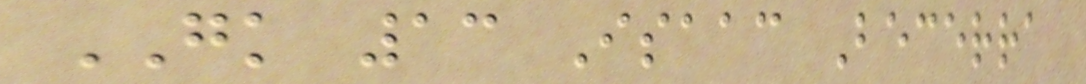GK 13 Isaac Becerra
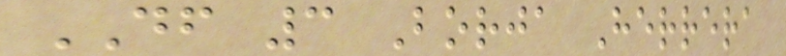DF 3 Borja Herrera
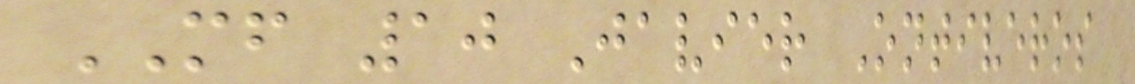MF 10 Javier Ontiveros
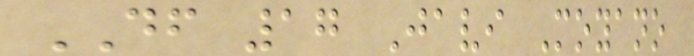DF 17 Javi Moyano
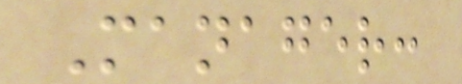Manager:
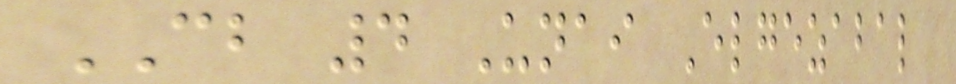CB 4 Unai Elgezabal
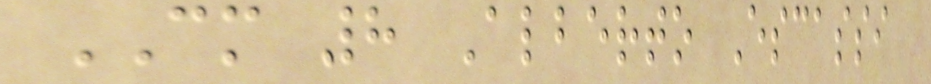CM 8 Alberto Escassi
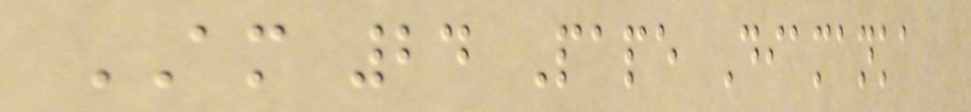AM 24 Pape Diamanka
